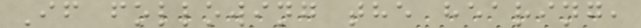If following the hearing,
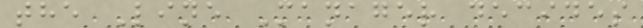the Line Manager decides
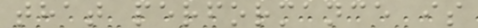that performance is
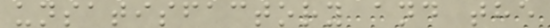unsatisfactory and the
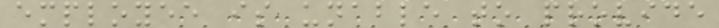employee is unable to provide
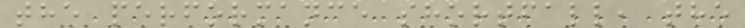the performance shortfall, the
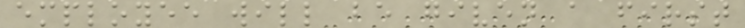employee will be given a first
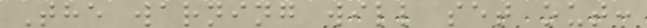The warning will set out:
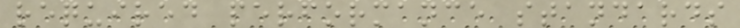required performance standards
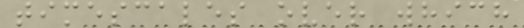timescales over which
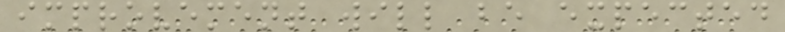improvement will be expected
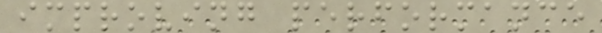improving performance
